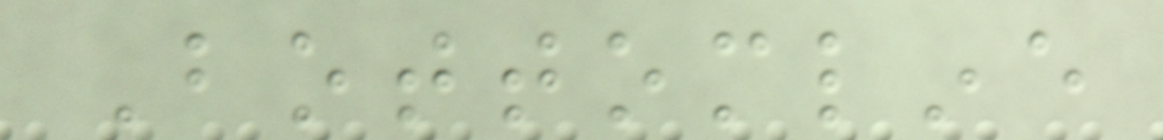Bottomline
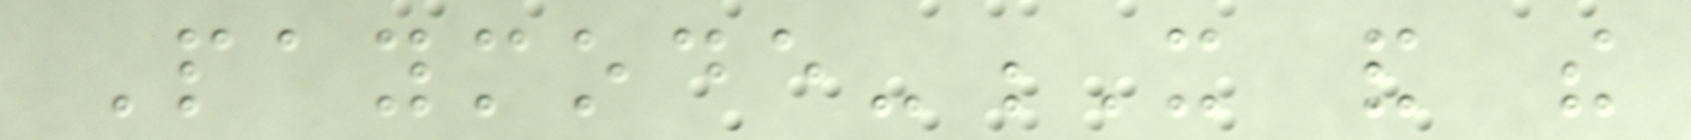Paymode-X and the
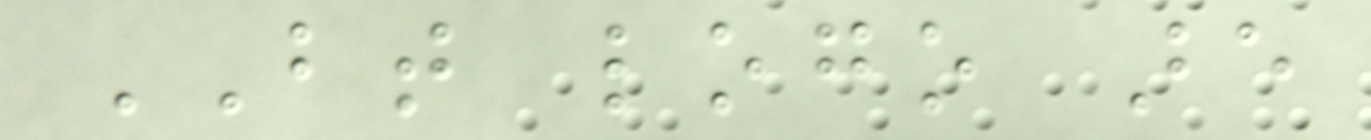BT logo are
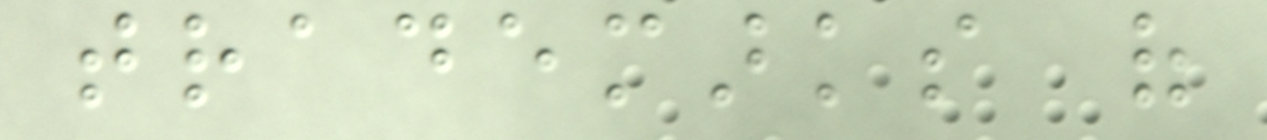trademarks of
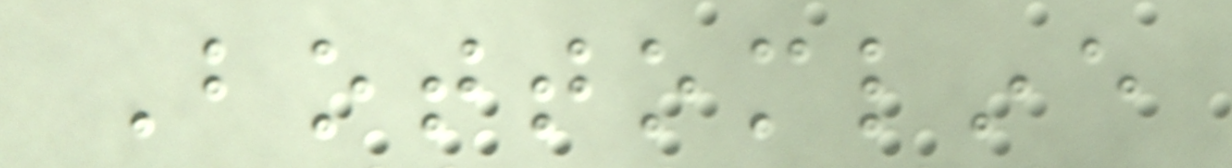Bottomline
